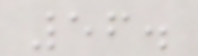56.
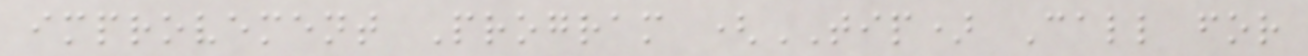improvement Program (TIP) Call for
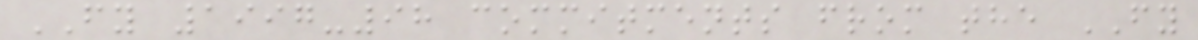FY 1997-98 commitments from the FY
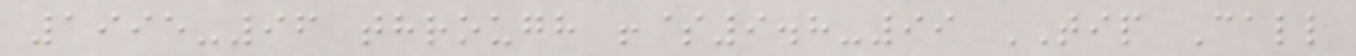1995-96 through !$9.8-99 TIP Call
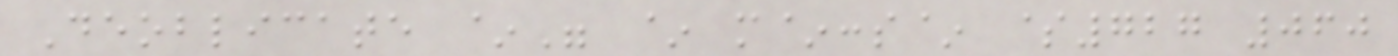Deoblicate ~" ~ m~:s~ $727 060
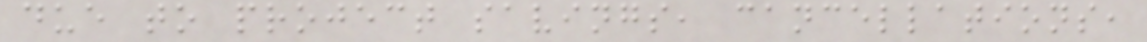due to project savings, cancellations,
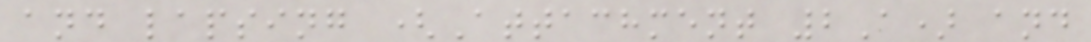and lapsing (Attachment 2A) and
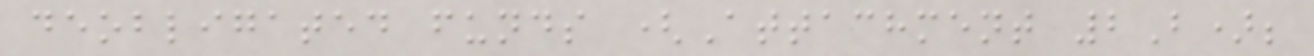deobligated funds (Attachment 2B);
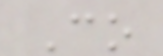Co
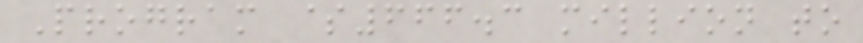Program $666.3 million to
